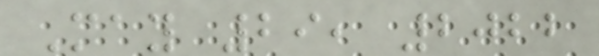May 29, 2022
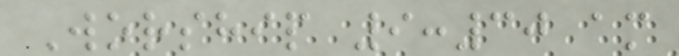Worship 9:30 am
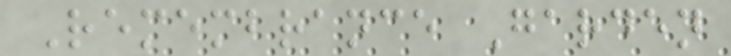Remembrance Garden
